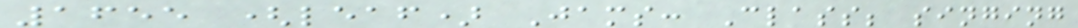1655 (leaf) Jams: Class; singing
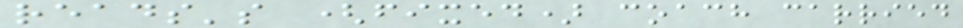reads's (fixed) coach carried
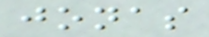jonas
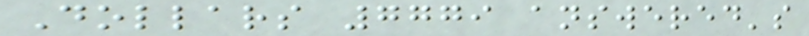Dollars 7779 answered's
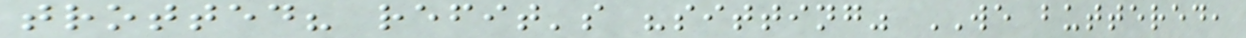trotted? refit's "sitting" WE buttered,
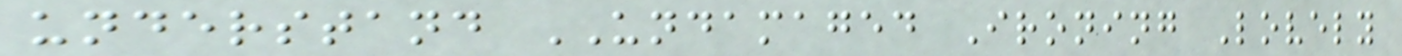understand UNDAMAGED Ironing Lovely
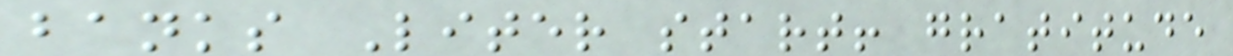banks Liter start! gratitude
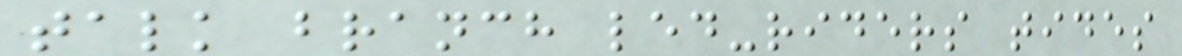talk branch led-riders tides
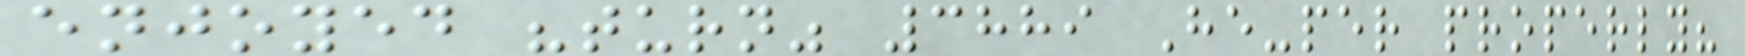enjoyed "turn" 3889 He-per properly?
